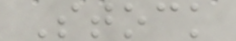Stock
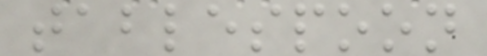tablespoon
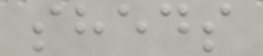sheds
